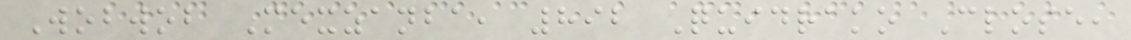Wobwob Mexzanba, 892 Quidrako Close,
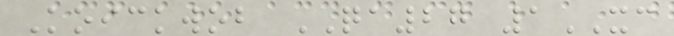Koickwob QA27 1XC
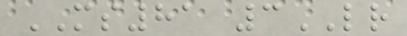MS81 3LR
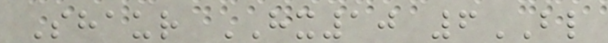Shaur HX10 6BL
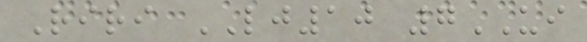Riri LJ10 7UI
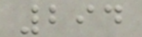294
